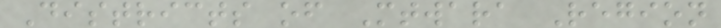Districts of Mtwara Region
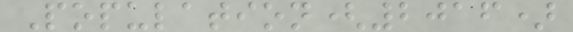Population(2016)
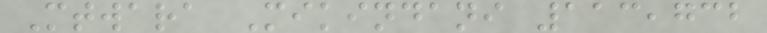Mtwara Mikindani 113,732
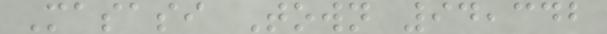Masasi Town 94,342
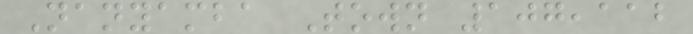Nanyamba Town 107,112
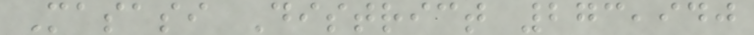Masasi District 273,940
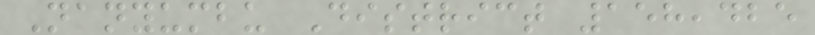Nanyumbu District 158,425
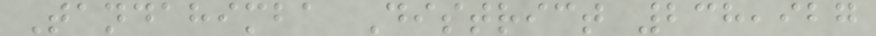Tandahimba District 238,927
